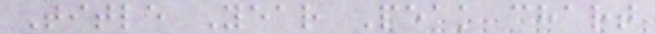Title Year Peak chart
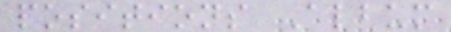positions Album
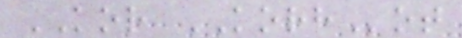KOR KORHot
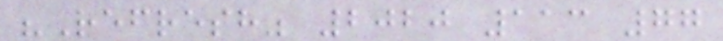"Refresh" 2020 113 77
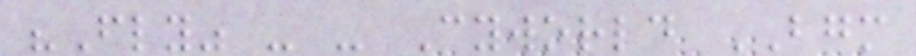"Fly" - - Cyworld BGM
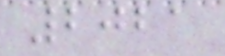2021
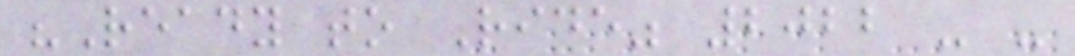"Ready to Ride" 2022 - -
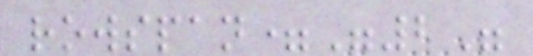rowspan="2"
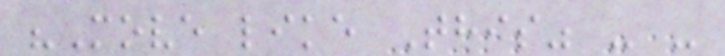"Move like This" - -
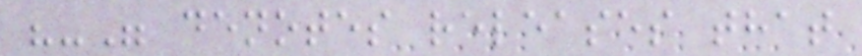"-" denotes releases that
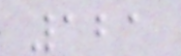121
